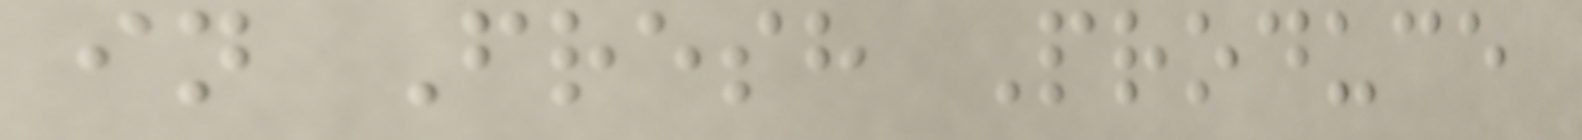in Fresh Produce
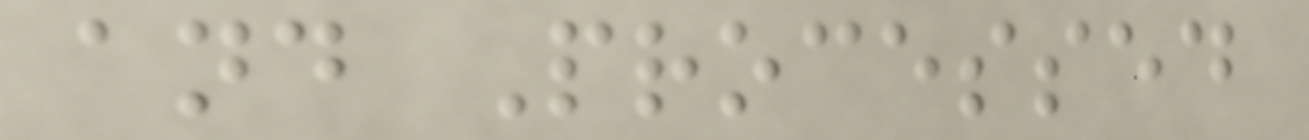and Processed
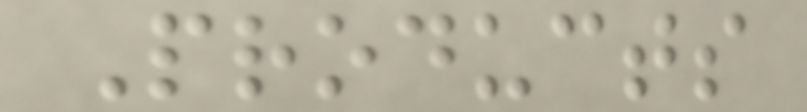Products
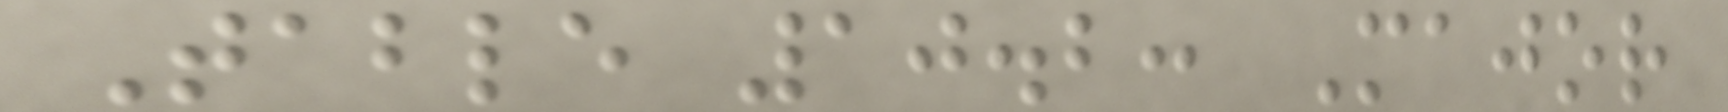Table 10.2: Major
